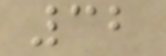32
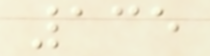135
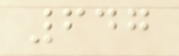647
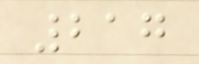217
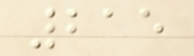215
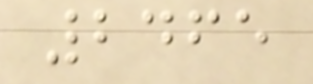2465
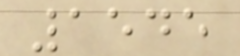1545
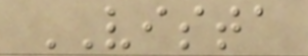VISTA
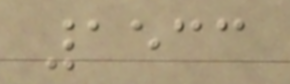1533
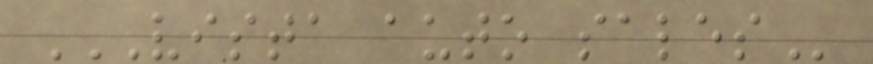VISTA AUTO SALES
